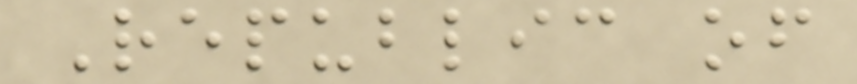Republic of
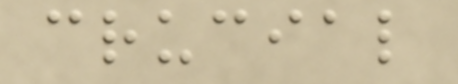crucial
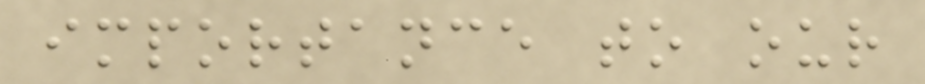importance to our
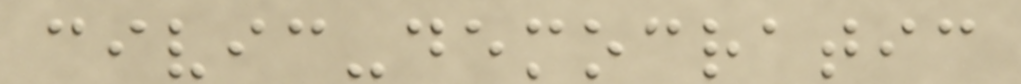civic-democratic
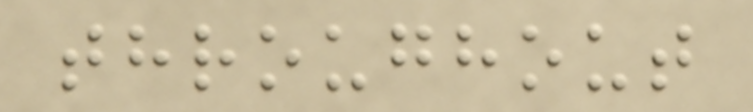throughout
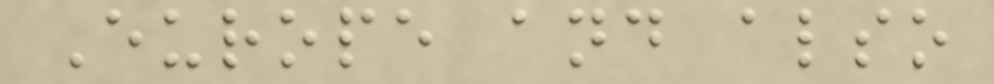Europe and also
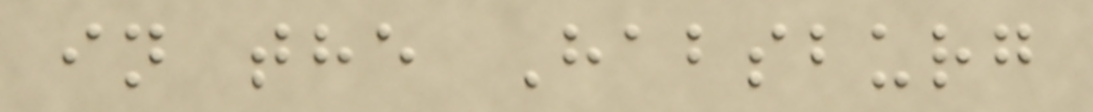in the Habsburg
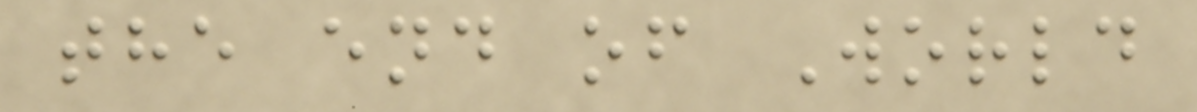the end of World
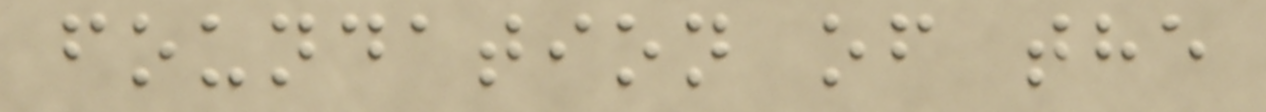foundation of the
